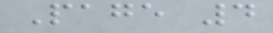Page 4
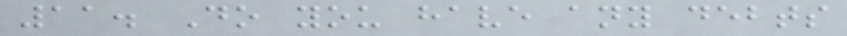11. Do you have any debts
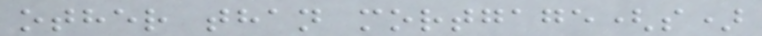other than mortgage(s)
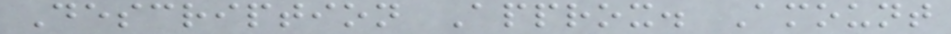Description Approx. Amount
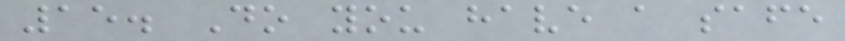15. Do you have a safe
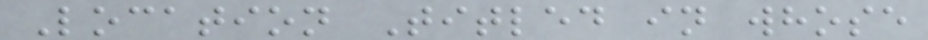Location Titled in whose
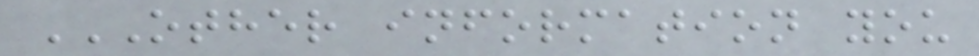OTHER INFORMATION YOU
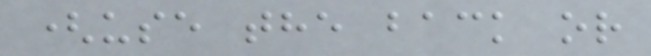(use the back or
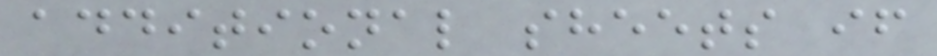additional sheets if
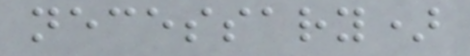necessary)
